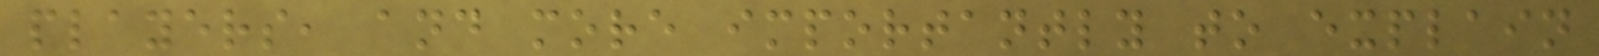players, and more importantly to explain
